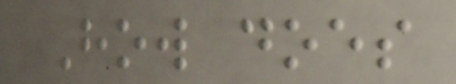How does
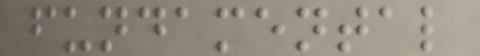fundamental
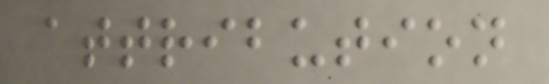attribution
